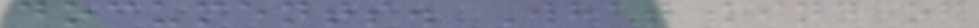documents. What kind of
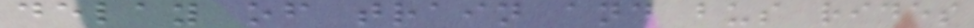delay of train and bus rides
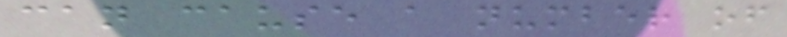can cause a number of
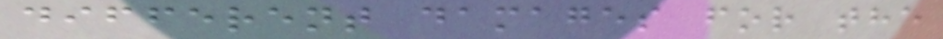different damages for the
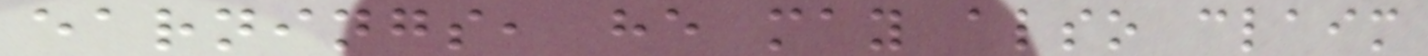earnings, he may also claim
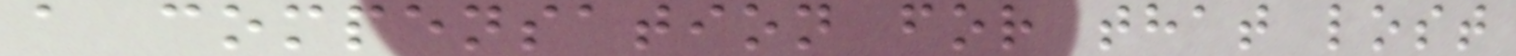a compensation for that lost
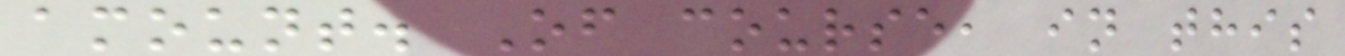amount. Of course, in this
